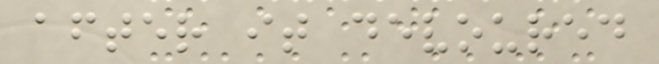after it devoured
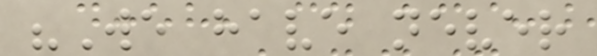"We have never
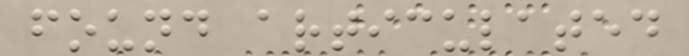found articulated
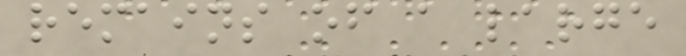remains of a large
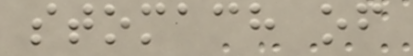stomach of
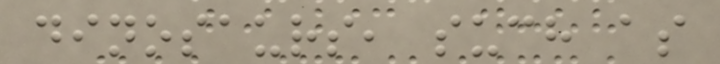dinosaurs, such as
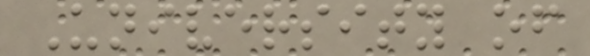University of
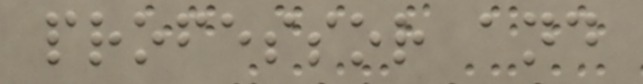professor and
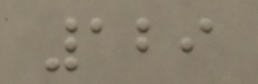129
